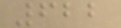622
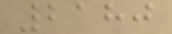2180
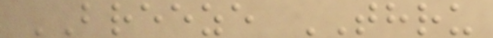BREEZE THRU
